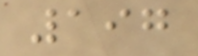197
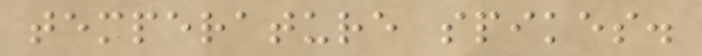temperature spikes.
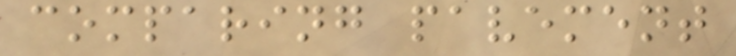comparing pavement
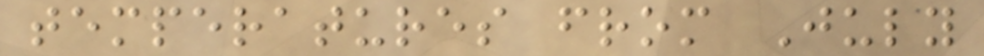temperatures from July
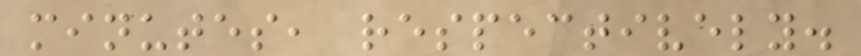minutes, respectively.
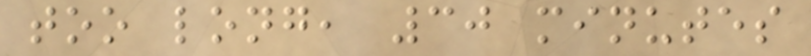too long, 30 minutes
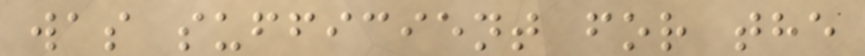was sufficient for the
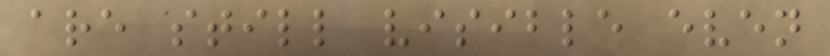are still visible even
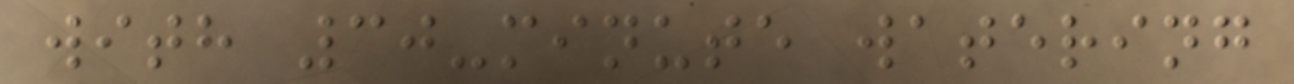with 30-minute watering
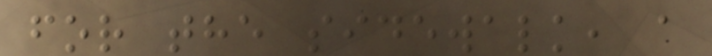for the sidewalk, a
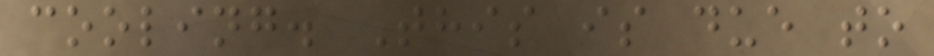cooling. This is due to
